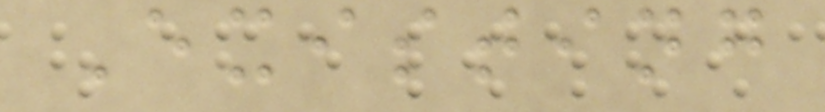Existing
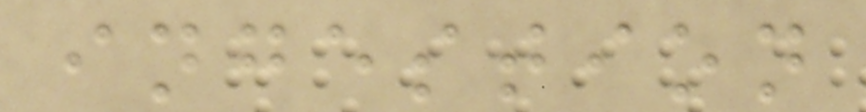ingestion
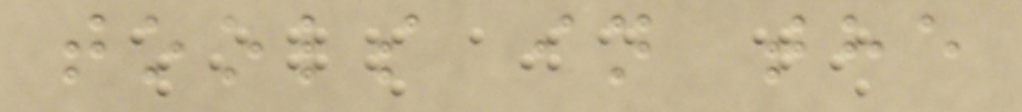tools in the
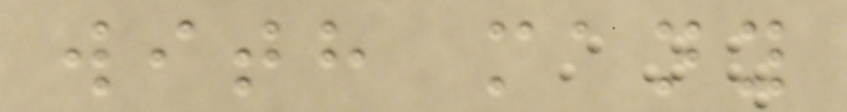with many
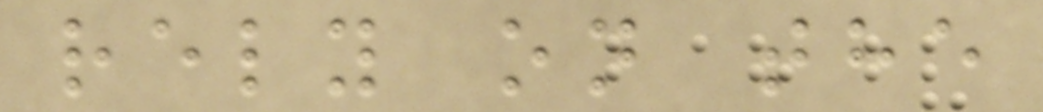rely on the
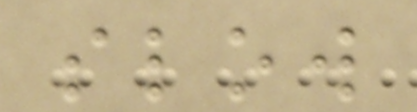slow
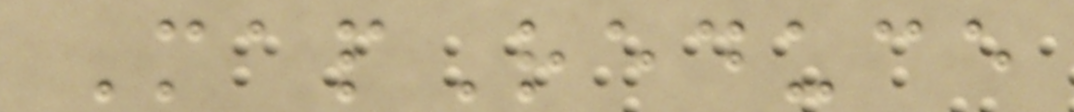MapReduce
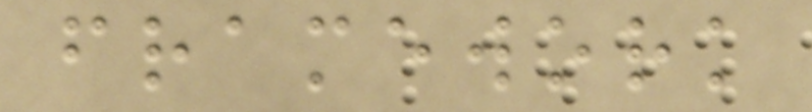framework
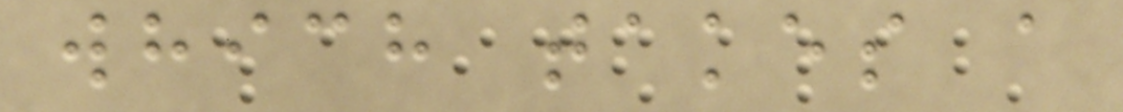which takes a
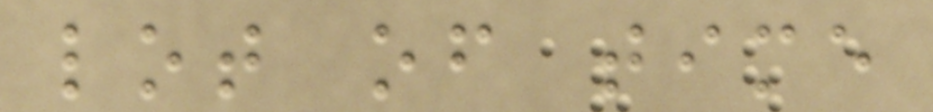lot of time
